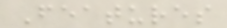Features
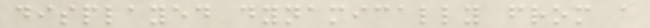displayed dynamically from a
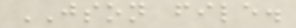JSON file.
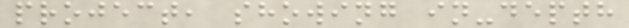project, showing in-depth
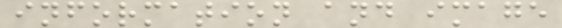information and image
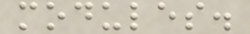modules.
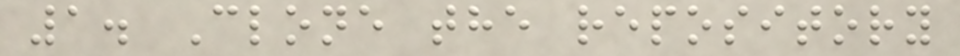1. Clone the repository
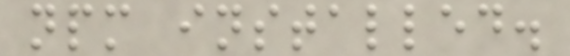npm installed.
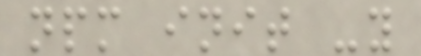npm init -y
